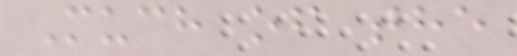Much of the
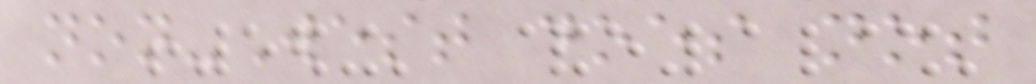non-West does not
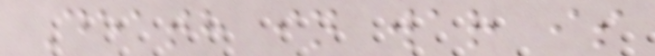Death in war is
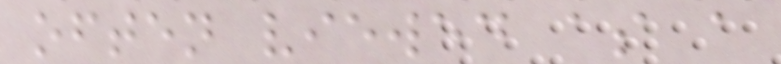often viewed as a
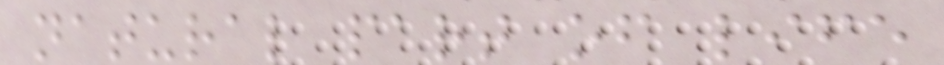natural part of life
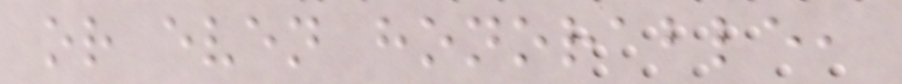or even honorable,
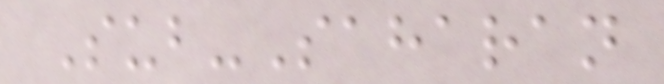Sub-Saharan
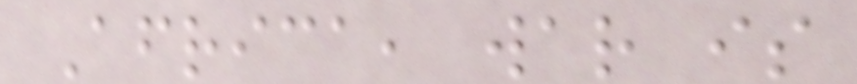Africa, war is
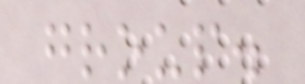group.
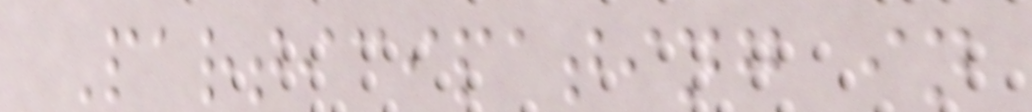Participating in
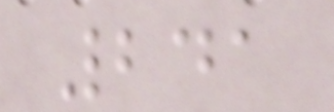241
